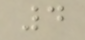4
